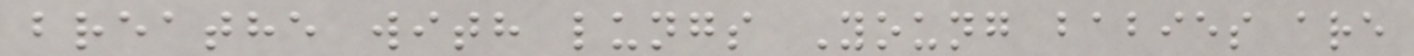breathe with lungs Young babies are
